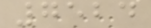7524
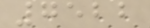7522
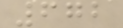672
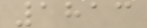1813
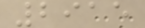2915
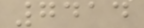7414
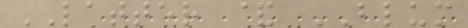LATTER & BLUM
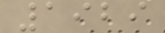1929
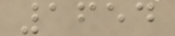1654
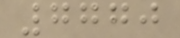7770
